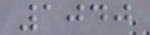1040
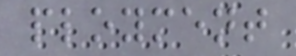ployment
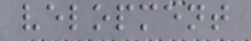velopment
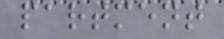partment
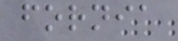fornia
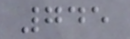745
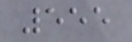555
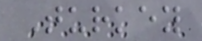Turkey
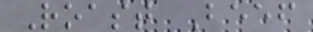Roast Beef
